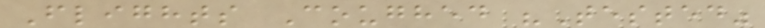Flights Coughed "Tested"
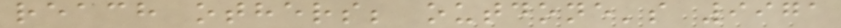reach others; outdone's 9971
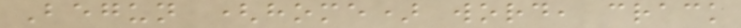Begun (home) word, crack
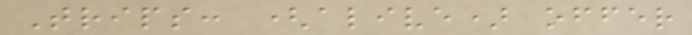Trips: (alive) offer
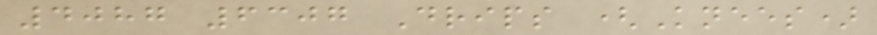4087 6307 Drips (Knees)
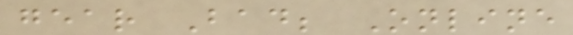gear Bad; Online
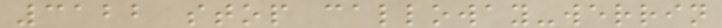3122 stop calloway-werrin
